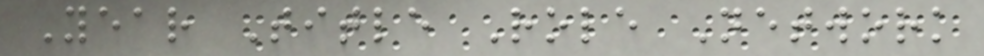Year Title Role Network
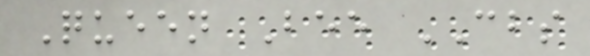Queen Bee CBS
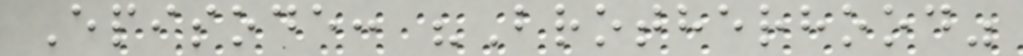Episode: "Brotherhood"
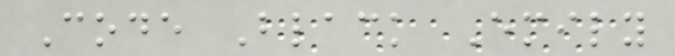Code Black Emily
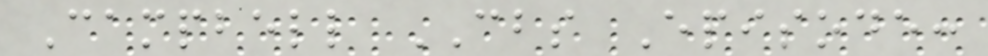Campbell CBS Episode:
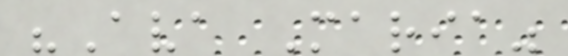"Ava Maria"
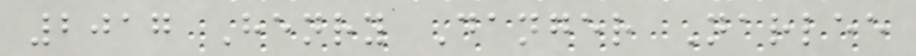2017 Henry Danger Narlee
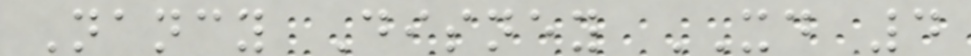Nancy Disney XD 4
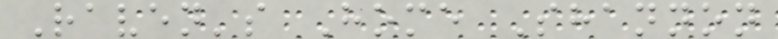Raven's Home Shannon
